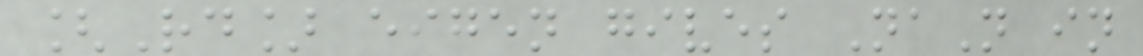[Rd] eigen gives NaN in
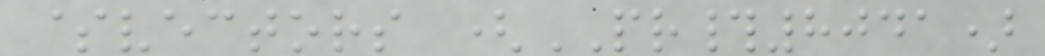$vectors (PR#8041)
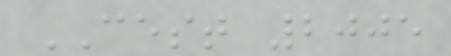CEST 2005
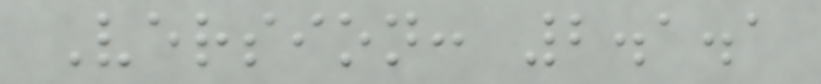Version: 2.1.1
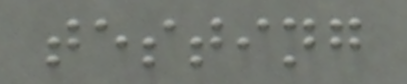testing
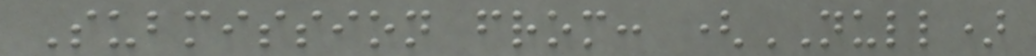Submission from: (NULL)
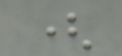(
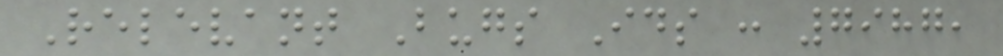Relevant Bugs Ids : 7987,
